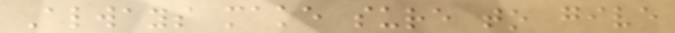Always make sure to give
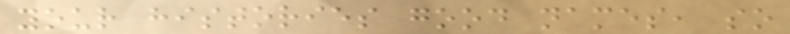your histories good names, so
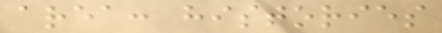area: histories
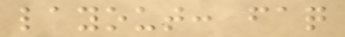layout: faq
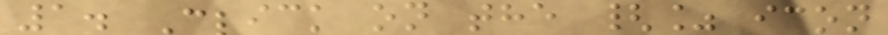1. Click on the {% icon
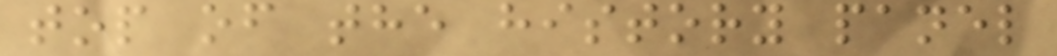top of the history panel
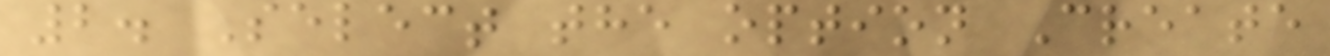2. Select the option Create
